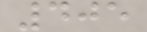405
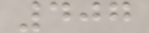407
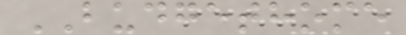BUDGETHOME
